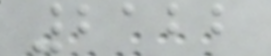2122
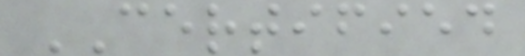CERTIFIED
